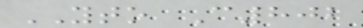YTO C802
